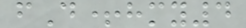fD+hmy4
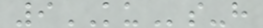9KUs-h
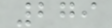279
